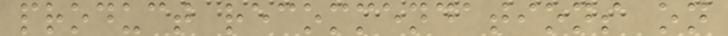product recommendations on
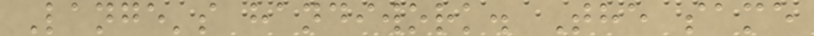Lange's handiwork. The same
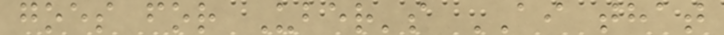goes for Uber's AI that
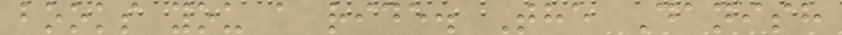books you a ride. The Danish
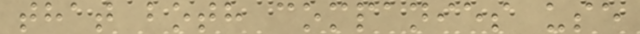that both companies use
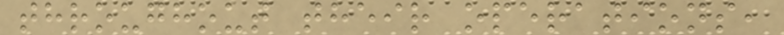throughout their operations,
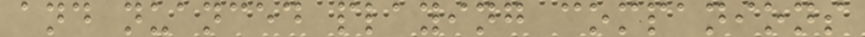and nuanced playing companions
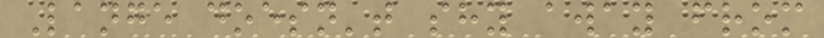Lange doesn't shy away from
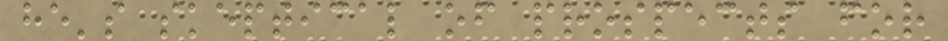he's skeptical of prospects for
